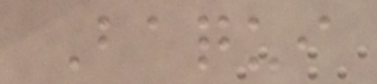Baqui
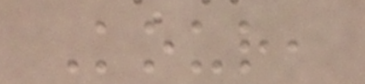Kour,
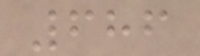686
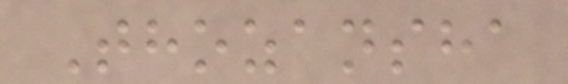Thozansha
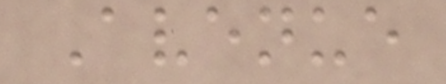Avenue
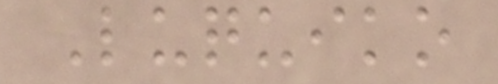Luquiko
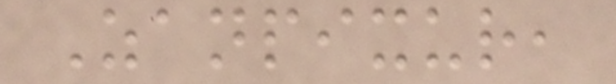Zanpixur,
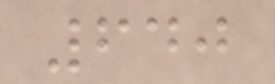640
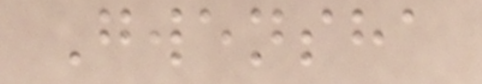Gwensha
